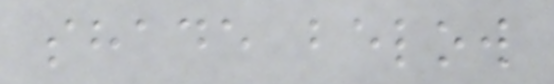shade below
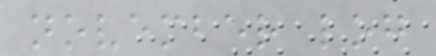november log
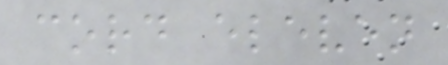cord eleven
